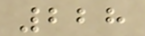228
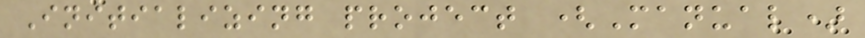Initializing project (Manual)
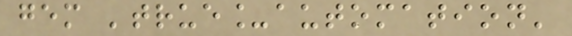gem 'true_automation'
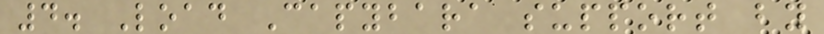4. Load Capybara support by
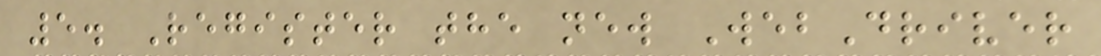5. Register the new WebDriver
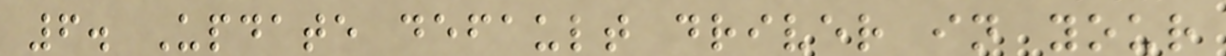6. Update default driver in your
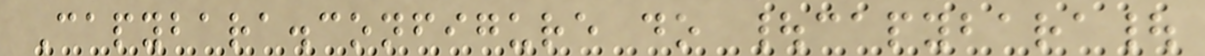Capybara.configure do |capybara|
